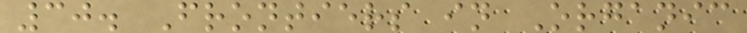30. Frontiers in Organic
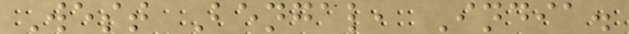West Bengal, India.
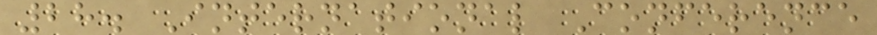28. International Conference
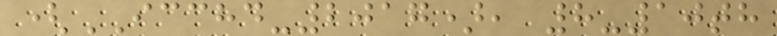(ICCHD-2017), 8-10th
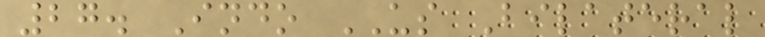27. Indo US Bilateral
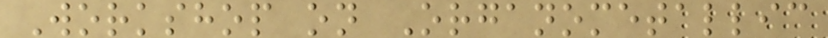Workshop on Organometallic
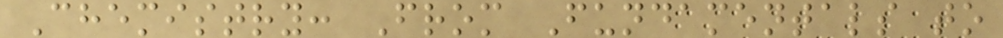Chemistry: From Fundamentals to
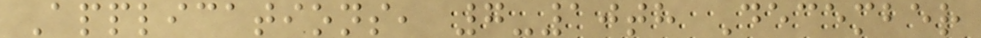Applications, 7-10th December
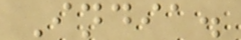India.
